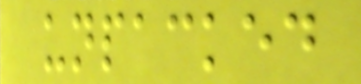unpacked
